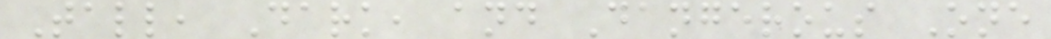Tall, Dark, and Dangerous One
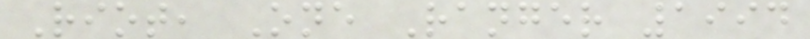Riot, One Ranger 1994
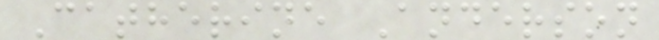Catherine Anderson
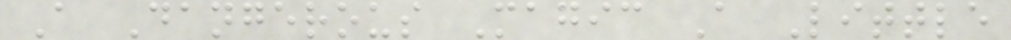A Dangerous Magic A Little
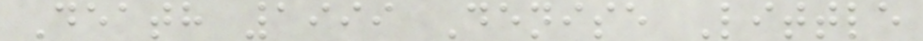Death 1999 Denise Little
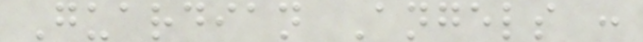Guardian Angels :
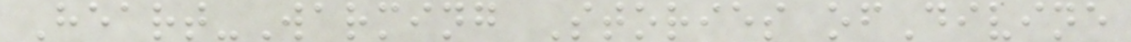Heart-Warming Stories ofDivine
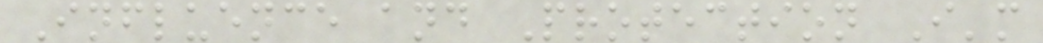Influence and Protection I'm
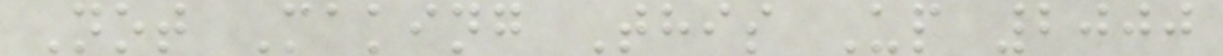Not Making This Up 2000
